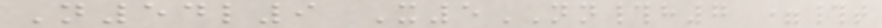N54l9 X5NN#h7 =#t
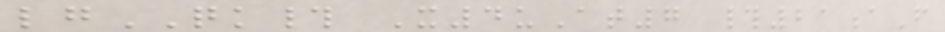lgQK# X4uAt7 #21aF
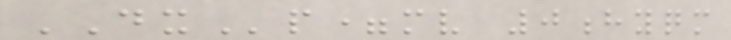DXp=mv 0hyqm
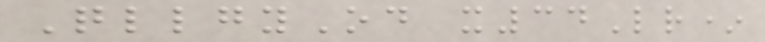QllgyOd x34Lr*
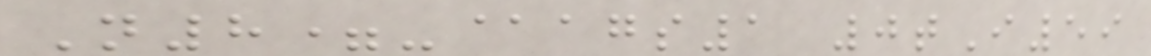N8=-@ags1 0tI59
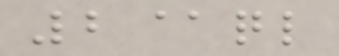2@ql
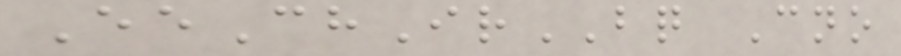EeChIrBQ Cno
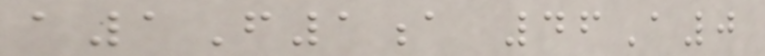a1F1a 46A0
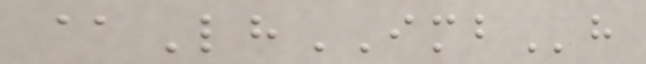@LhIMBh
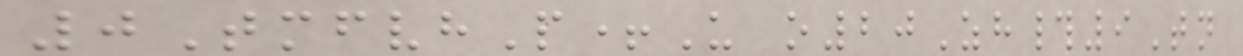0TmfvhP+U o20Zh#9Tn
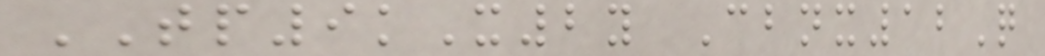TP9kX2y Cbnx12Q
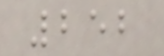252
